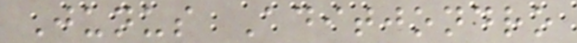Junus Aditjondro
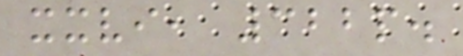xxvi, 322p.
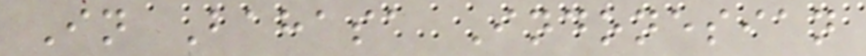In Bahasa Indonesian
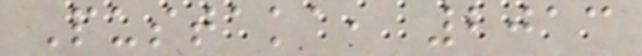Pustaka, 2013
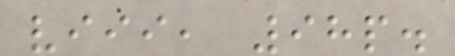viii, 98p.
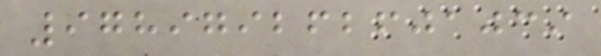978979262601039
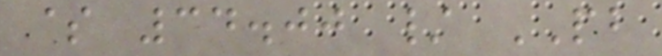$ 34.00 / PB
